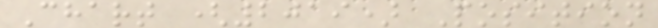Chart (2019) Position
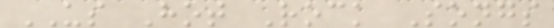US Hot Rock Songs
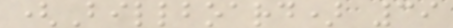(Billboard) 39
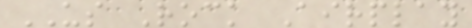US Rock Airplay
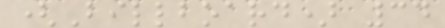(Billboard) 34
